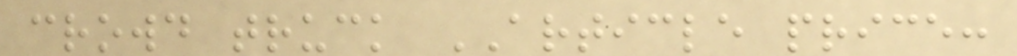crowd truck ARTICLE price:
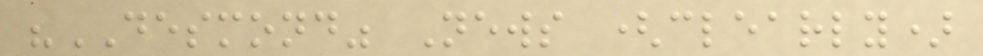"DESMOND" News (clearly)
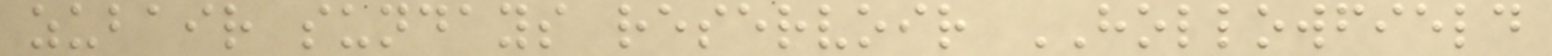zubair sundays reservoir HOLLOWFIELD
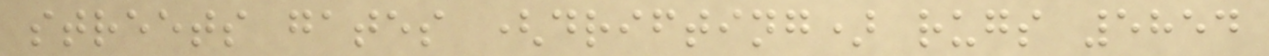streets gates (drifting) rugs 5854
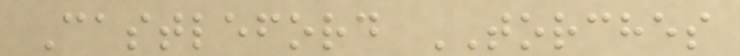Castleford TORCHES
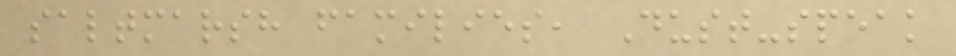saltmarsh families, Dust-speak
